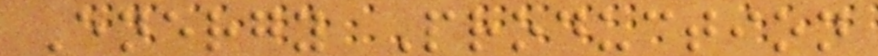Energy Production
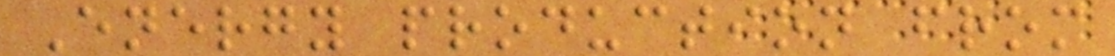Energy production from
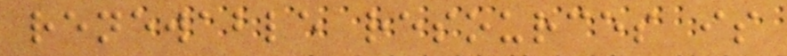renewable resources is
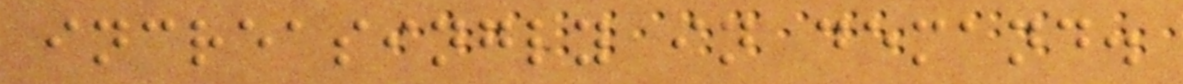increasingly in demand.
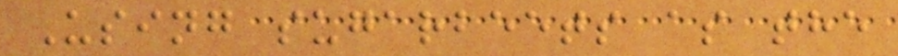Using sugarbeets as the
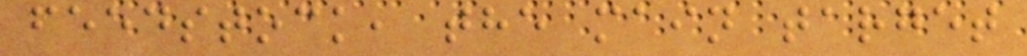feedstock, the main target
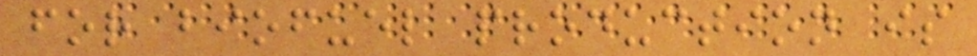for biofuel production is
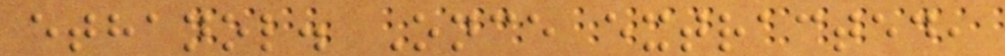ethanol. Once extracted,
